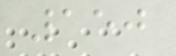150
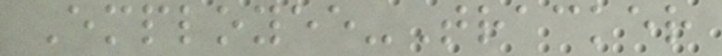Employee-Tracker
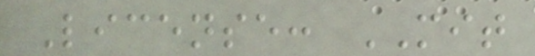License: MIT
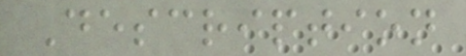Description
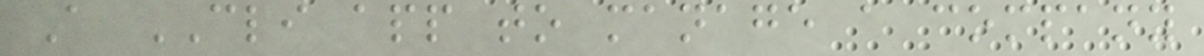A CLI app to manage a company
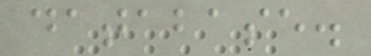database.
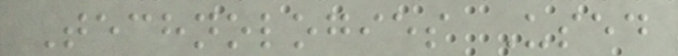Technologies Used
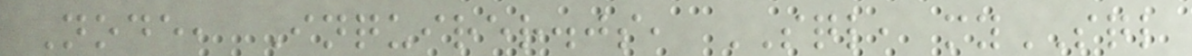Node, Inquirer.js, SQL, mySQL
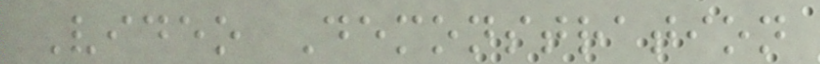Video Demonstration
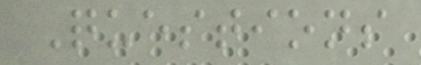Questions
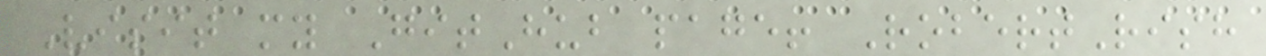Visit my GitHub page! RobertRish
